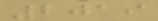2019
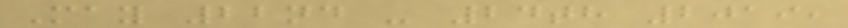May 22nd - 24th 2019,
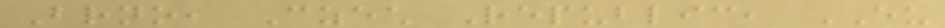Brno, Czech Republic, EU
